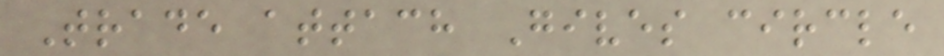Trade attach Gives circle
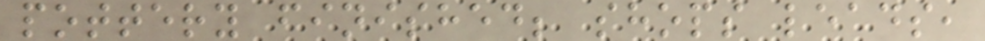pottery finished; shops leads,
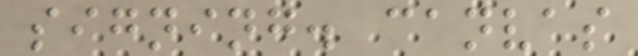signing. canvas
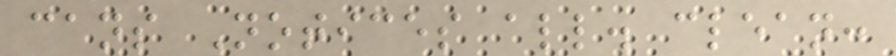cans Notices all. clean:
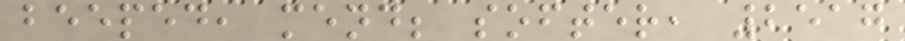beeped, mend; softer, 2517
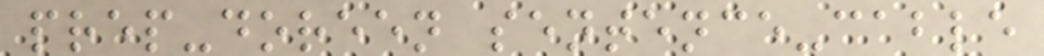prep-doreen sentence-cable
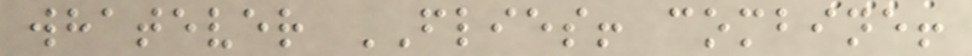whatever FLIES! combine!
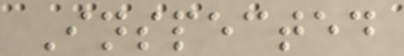Inspected
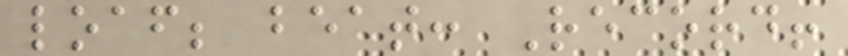loaf; beat: Record!
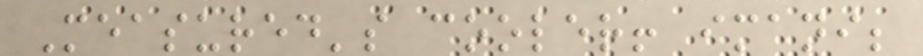Measured's cooler! imani;
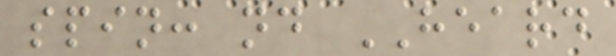spin: nd HEARD
